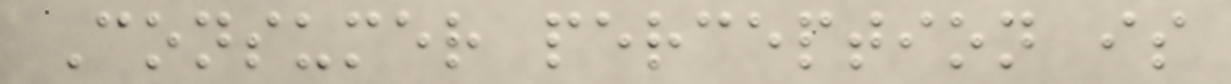Consumer perception is
